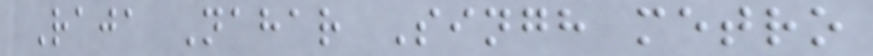Raja Nahar Singh metro
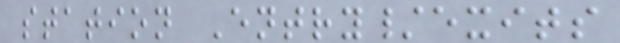station Entry/exits
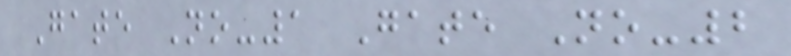Gate No-1 Gate No-2
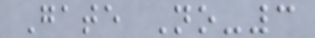Gate No-3
